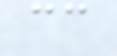cc
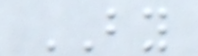BY
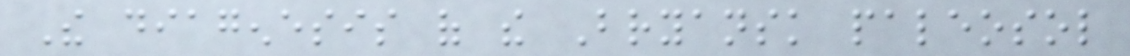The diagenesis of the Bryansk paleosol
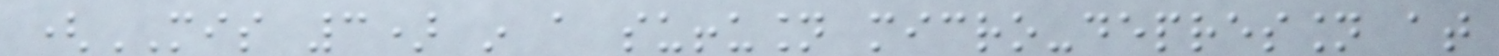(MIS 3) in a suffusion micro-depression at
